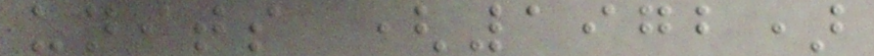units (1972)
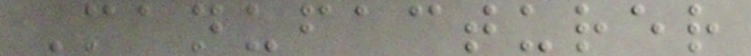Manufacturer
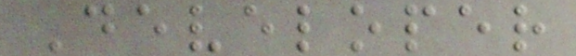Developer
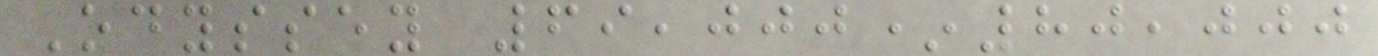Odyssey 69,000*80,000
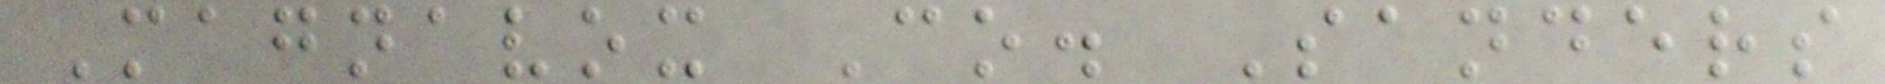Magnavox Co. Sanders
